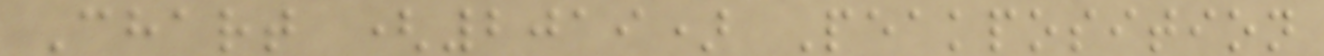Chart (2019) Peakposition
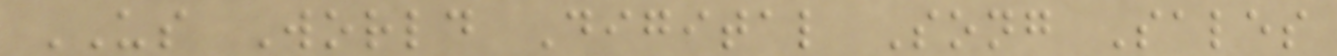US World Digital Song Sales
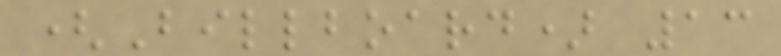(Billboard) 13
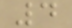4
